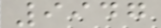9947
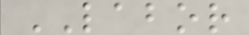LABOR
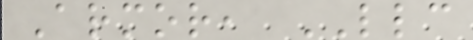Armor, LLC
